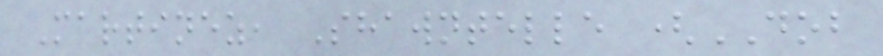Martinez, Shawntelle (DOB
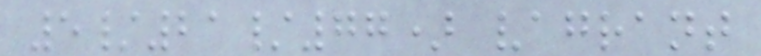5/21/77) vagrant
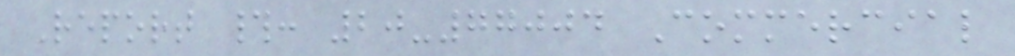Report #: 20-77004 Commercial
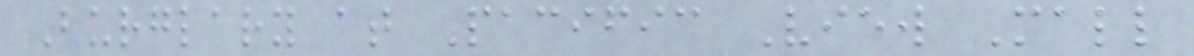Burglary at Pacific View Mall
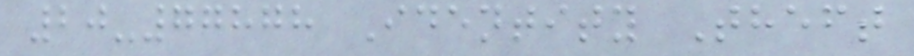20-77878 Identity Theft
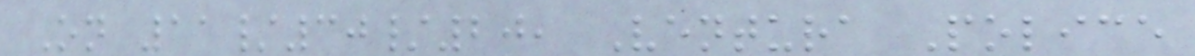On 11/30/20, Ventura Police
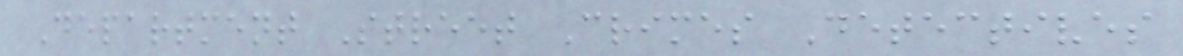Department Street Crimes Detectives
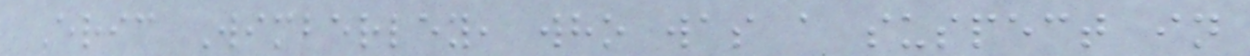Eric Wimberley, who was a suspect in
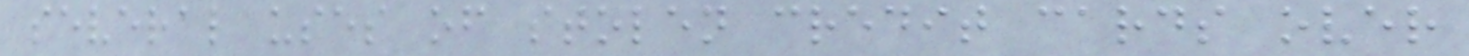several uses of stolen credit cards over
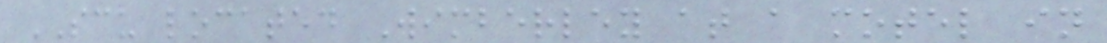SCU located Wimberley at a motel in
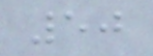50
